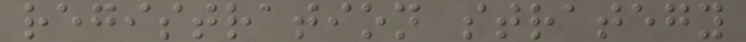registration strategy
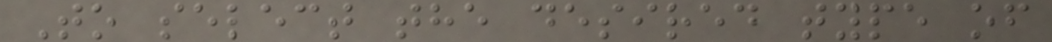To select the desired type of
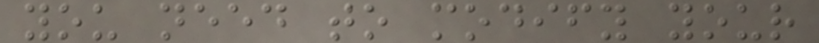you need to modify your
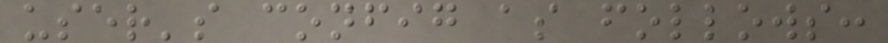user's config as follows:
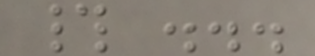# ...
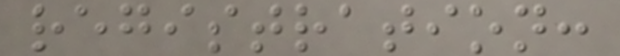registration:
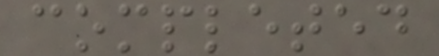completed
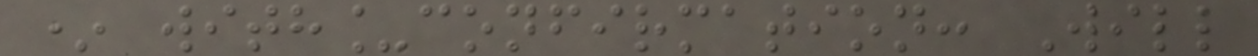* with_confirmation: Will
